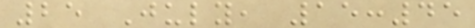25 July, 15:45
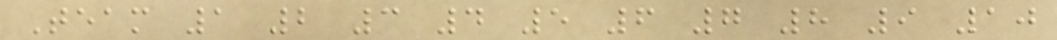Team 1 2 3 4 5 6 7 8 9 10
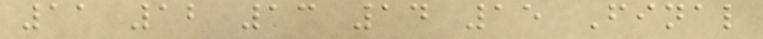11 12 13 14 15 Final
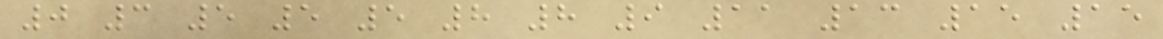0 3 5 5 5 8 8 9 11 13 15 15
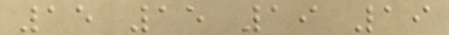15 15 19 19
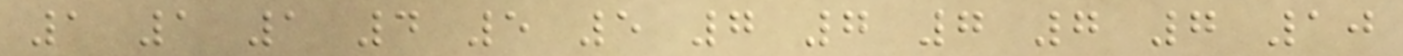1 1 1 4 5 5 7 7 7 7 7 10
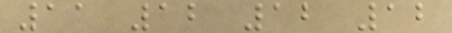11 12 12 12
